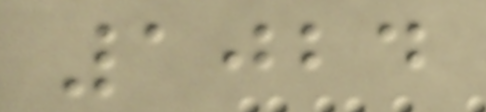1024
